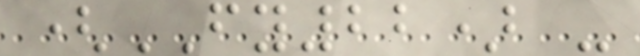(FY22) -
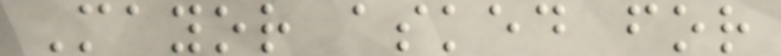Mayor asked for
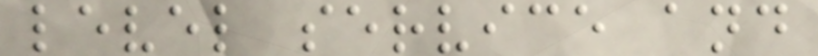level service and
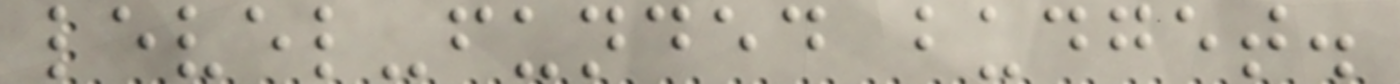level-funded budget.
